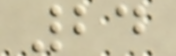24
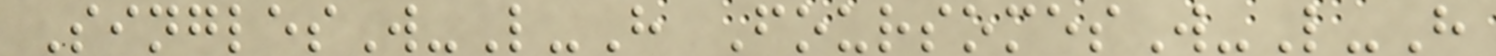SinglesW-L-H FoursomesW-L-H
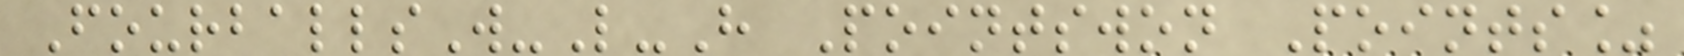FourballsW-L-H Pointswon Points%
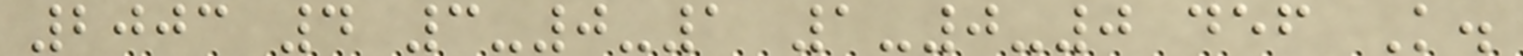2003 4 3-0-1 1-0-0 def K.
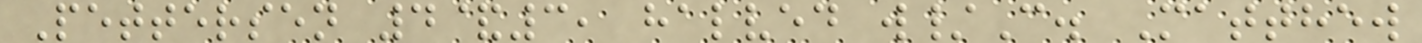Pettersen 4&3, halved w/C. Matthew
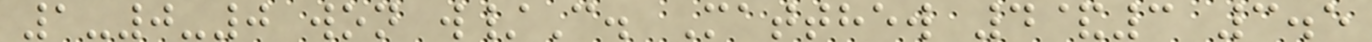1-0-0 won w/C. Matthew 4&3 3.5
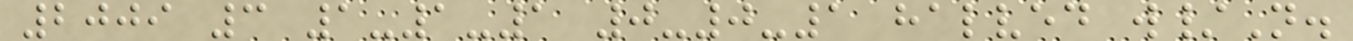2009 3 1-1-1 0-0-1 halved w/N.
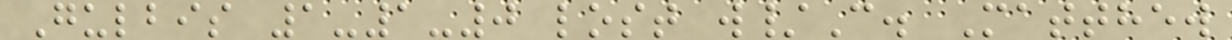Gulbis 1-1-0 lost w/C. Matthew
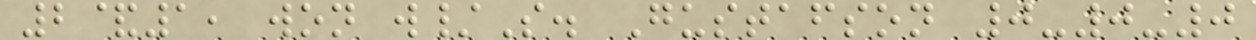2&1, won w/S. Gustafson 0-0-0
